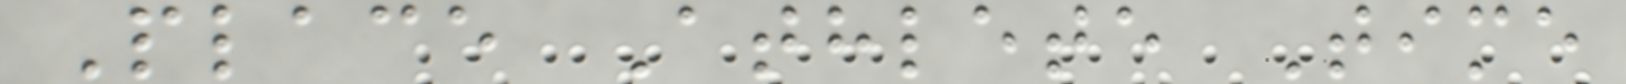Place Athlete Time
